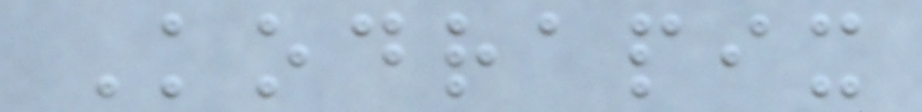Kodrapix
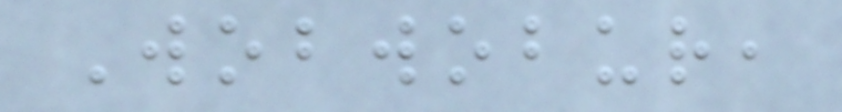Wobwobur,
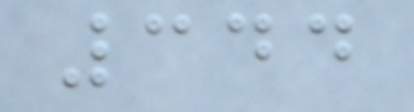344
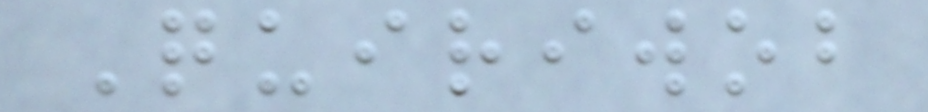Quiriwob
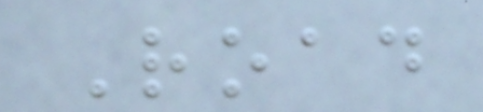Road
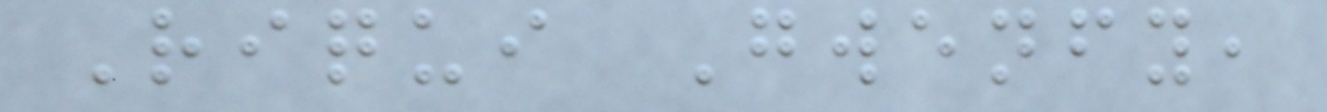Riqui Gwenfy,
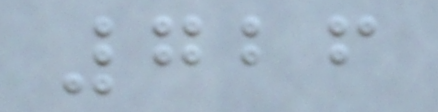726
